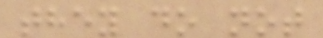they do not
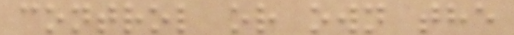control or own the
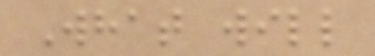What will
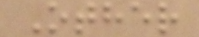Other
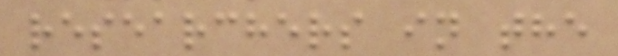researchers in the
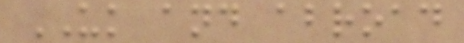UK and abroad
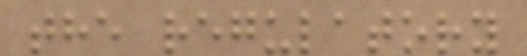the regulatory
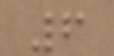6
